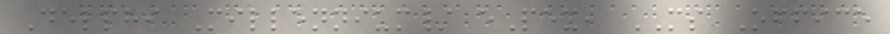Delphi Millennium/ ePex, MS Office
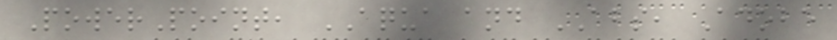PowerPoint, AQUA and ABS, Adobe
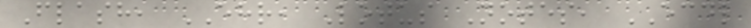Flash, EHR, Lotus Notes, ECDL
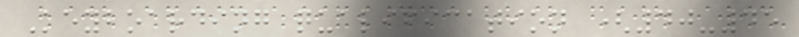Keyboarding qualification (40-45
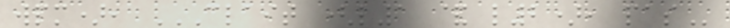wpm), CLAIT (L1 & L2), PAS
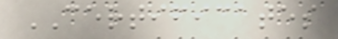CERTIFICATES
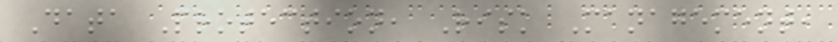Data Protection, Risk Management,
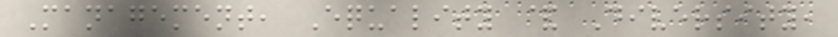Management, Equality & Diversity,
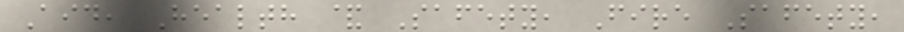Aid, Health & Safety, Fire Safety,
